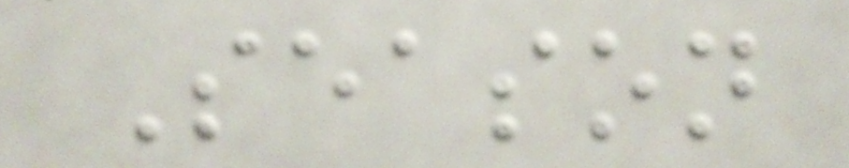Season
